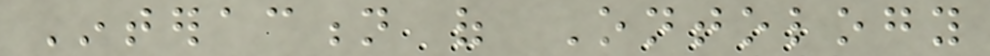Interaction of Ontology
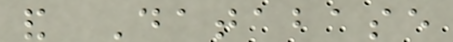and Database
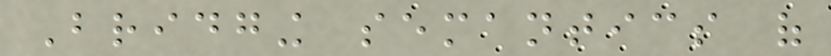Bridging semantics of
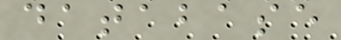database
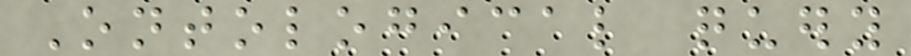Ontological query
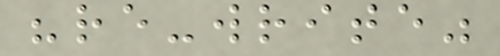"re-write"
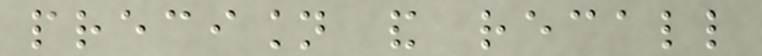precision and recall
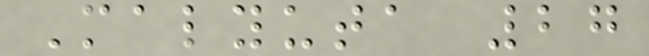Malyuta 27
